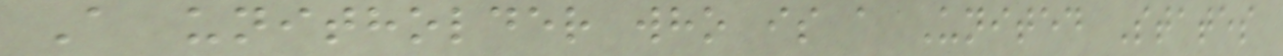A unitholder who is a United States
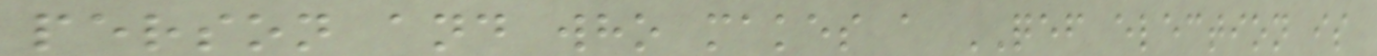person and who makes a QEF election is
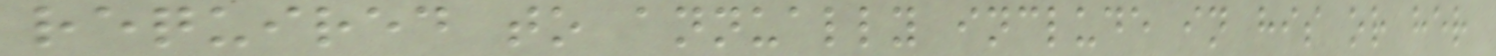required to annually include in his or her
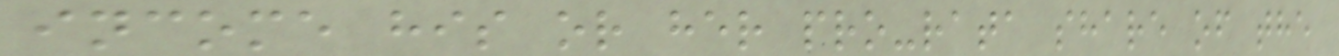income his or her pro-rata share of the
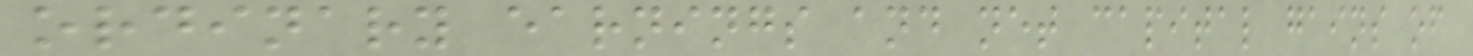ordinary earnings and net capital gains of
